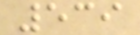539
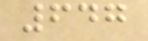647
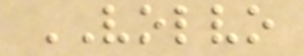VOLVO
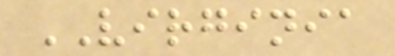VIRGINIA
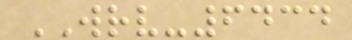WRV-6434
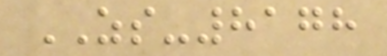ZS-8178
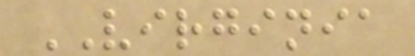VIRGINIA
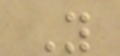Y
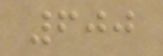600
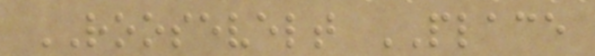ROOSEVELT PLACE
